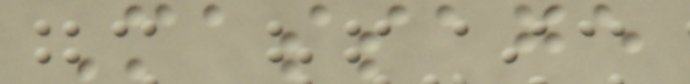Massage
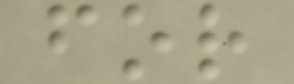for
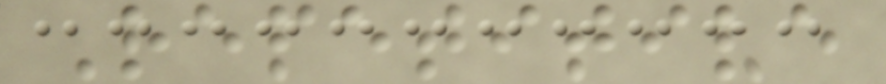Repetitive
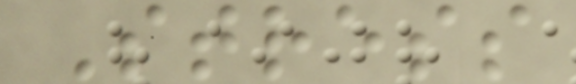Stress
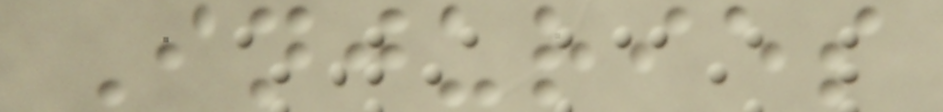Injuries
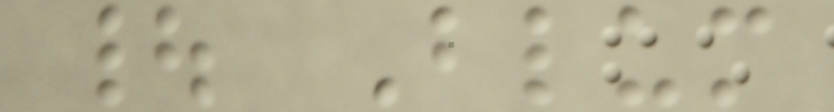| Blum
